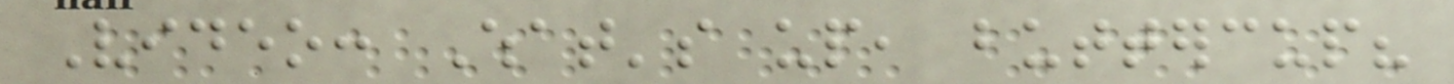Video: What's up, buttercup?
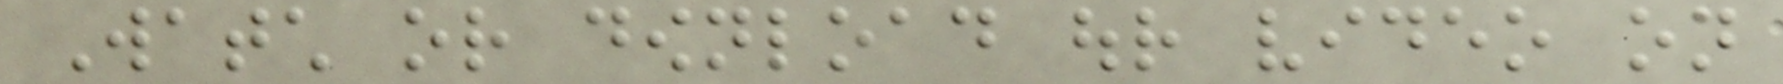Watch or download our video on
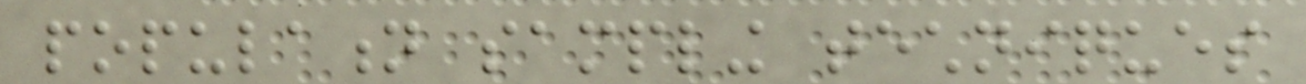population sampling techniques
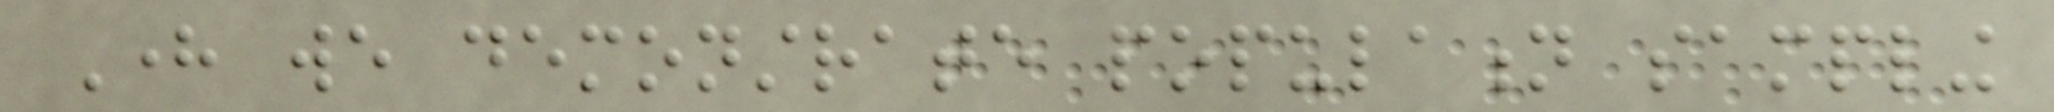Here we demonstrate population sampling
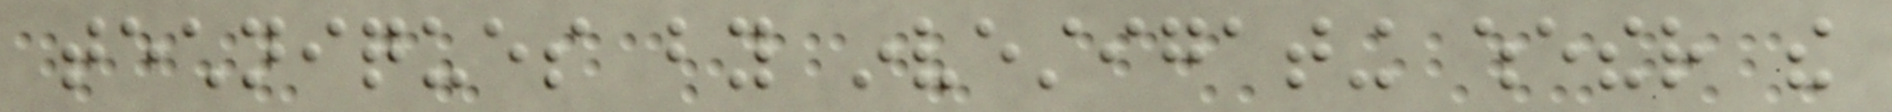techniques by investigating whether the
